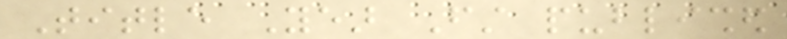Title Year First published
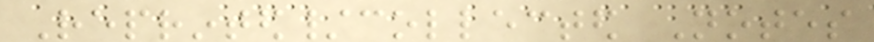Reprinted/collected Notes
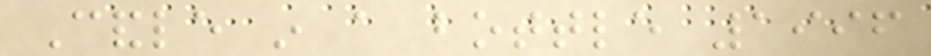Candle in a bottle 1996
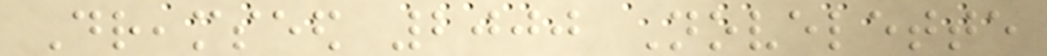Dreamseed 2000 Novelette
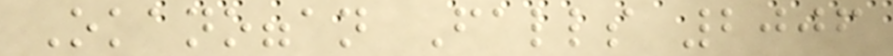Okanoggan Falls 2006
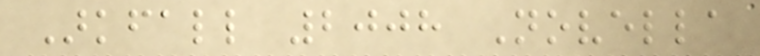Arkfall 2008 Novella
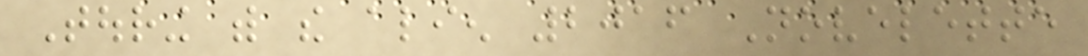Touring with the alien 2016 Novelette
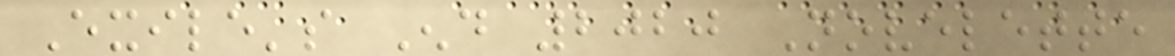Exile's End 2020 Novelette
